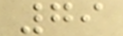79
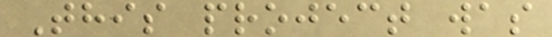This project was
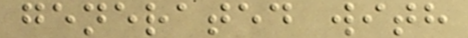generated with
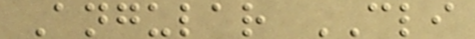Angular CLI
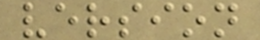version
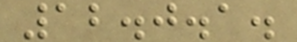12.0.1.
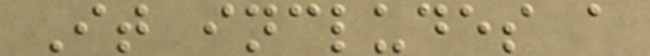It includes a
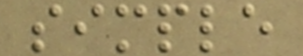simple
